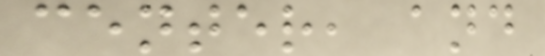center, and
